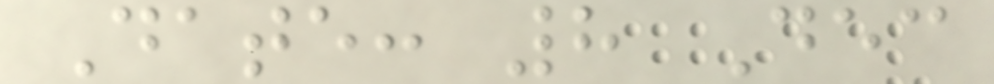Date: 8 Dec
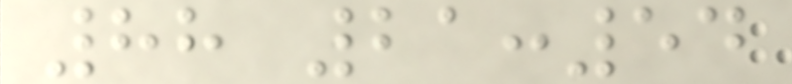88 21:54
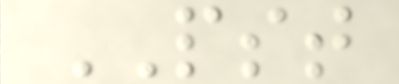PST
